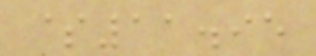$11.95
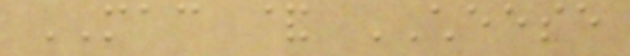MAC & CHEESE
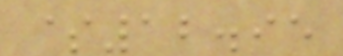$12.95
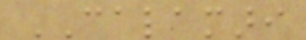CALAMARI
